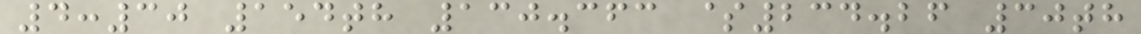4:30 154th 130.363 $234.26 30th
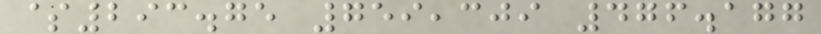$293.75 759,309 476.177
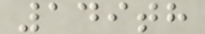149th
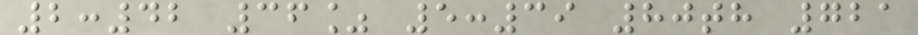2:42 36% 5:39 80th 721
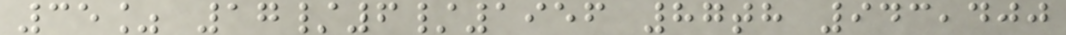35% 17/6/1956 87th 943,400
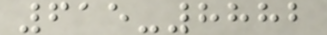615-8882
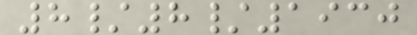8/8/1930
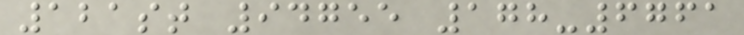121st 94755 178-6761
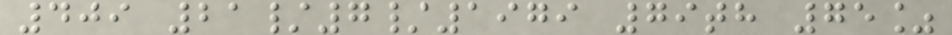409 21/7/1979 79th 75%
